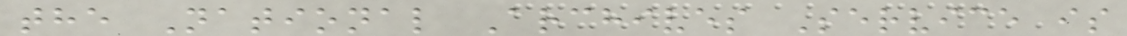the National Archives Service is
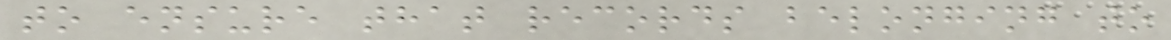to ensure that records belonging to
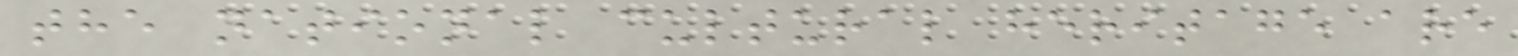the national cultural heritage are
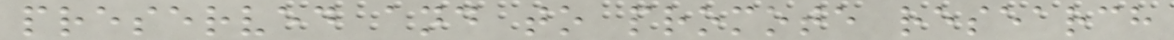preserved and to promote research
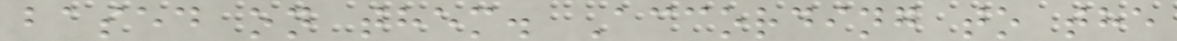based on them. According to the
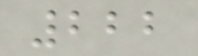222
